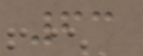63
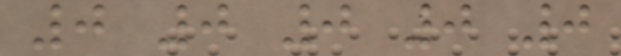0 0 0 0 0
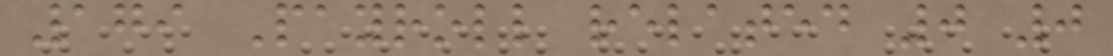179 Payroll related 0 0
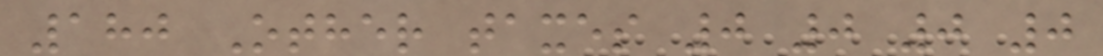180 Other taxes 0 0 0 0
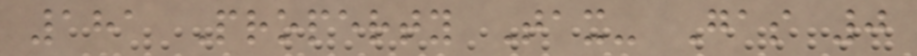181 Property Tax- Gas 0
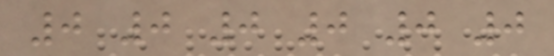0 0 0 0 0 0
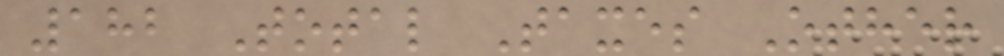182 Total Taxes Other
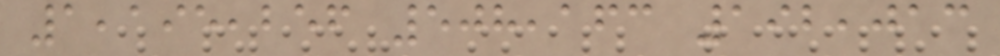1,195,256 508,163 192,013
